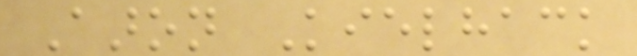Aaron Kielhack
